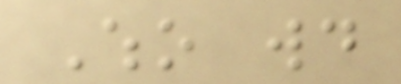Who would
